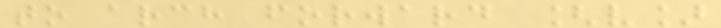to arch forward [v]
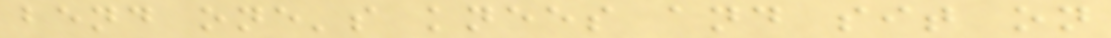bend one's knees and sit on
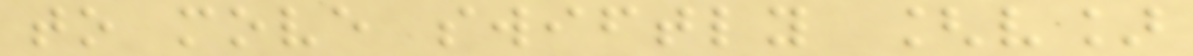to move swiftly [v]
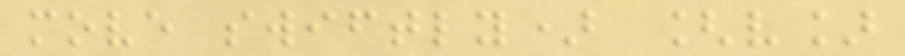move swiftly) [v]
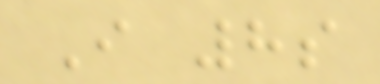I 8s
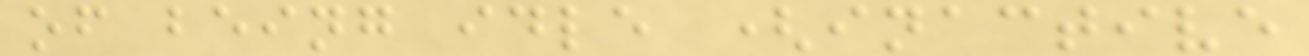of being idle (inactive
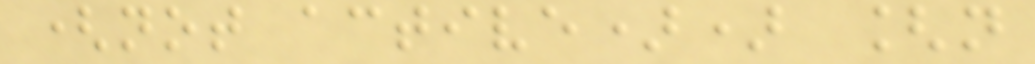(not active)) [n
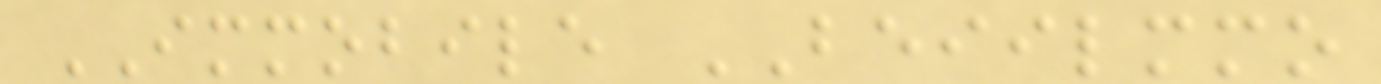IMMOBILE BEIILMMO
